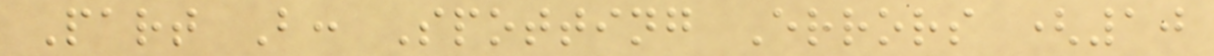Part B: Spotting Errors (10
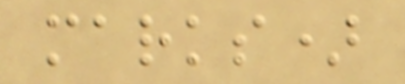marks)
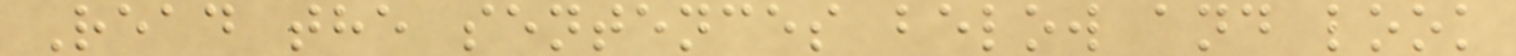Read the sentences below and look
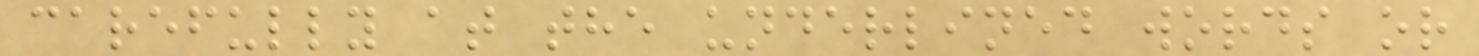carefully at the underlined words or
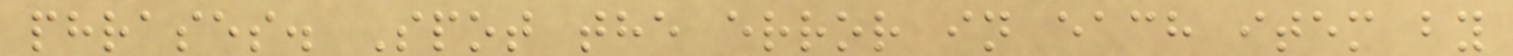phrases. Spot the error in each item by
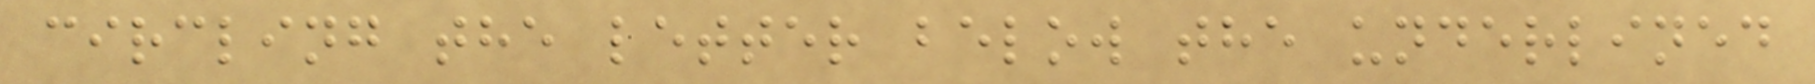circling the letter below the underlined
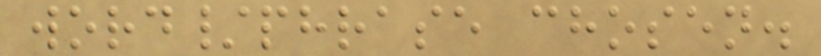word/phrase chosen.
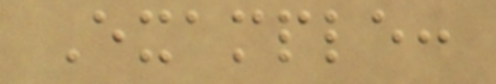Example:
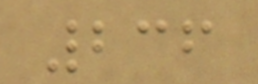236
